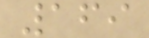169
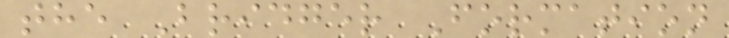the Bridger Formation
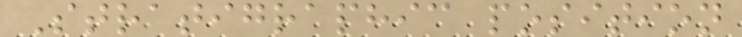Stratigraphic position
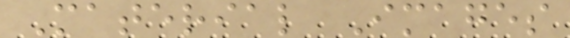Material Images
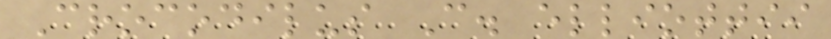Crocodilus C. elliottii
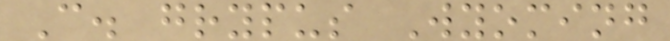C. grypus Wyoming
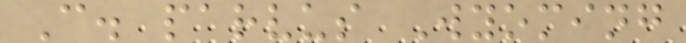C. parvus Wyoming
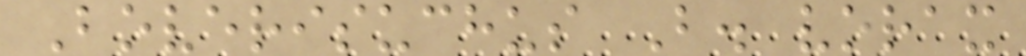Boverisuchus B. vorax
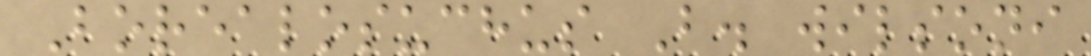Borealosuchus B. wilsoni
